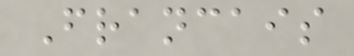Francais
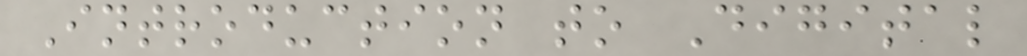Introduction to Digital
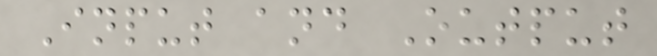Input and Output
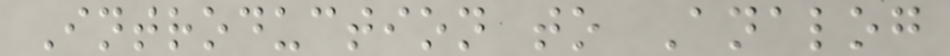Introduction to Analog
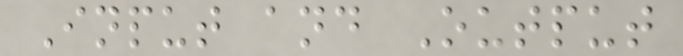Input and Output
